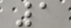1
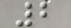2
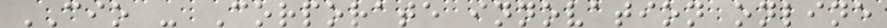CIO - Corporate innovation online
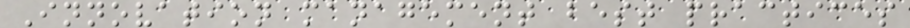Innovation management best practices
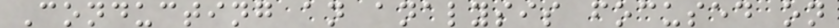Conducting an analysis focused on
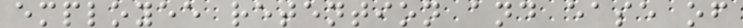employee retention and ease of
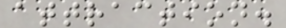attraction.
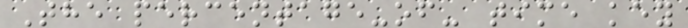The percentage-of- time key
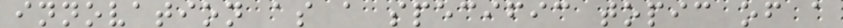innovation as a specific topic of a
